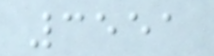3551
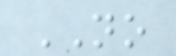NO
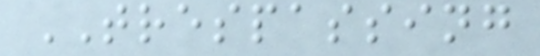TRESPASSING
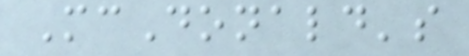McDonald's
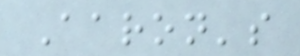Aaron's
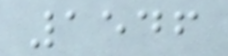1546
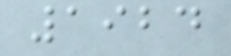1924
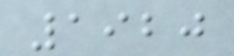1920
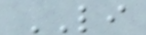LI
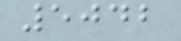5042
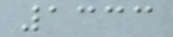1333
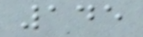145
